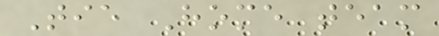Tie Home team
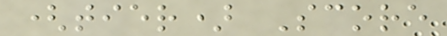(tier) Score
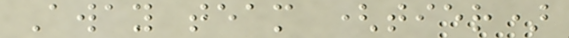Away team (tier)
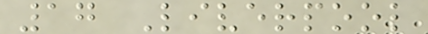17 Liverpool
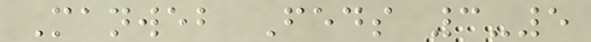Manweb Feds 3-5
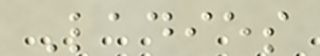Ladies
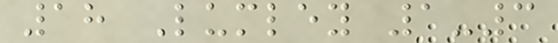18 Lumley 1-3
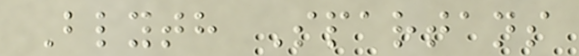Blyth Spartans
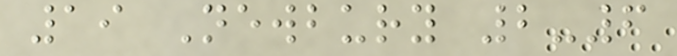19 Newbury 2-6
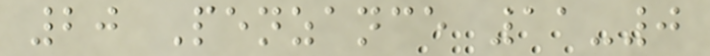20 Penzance 11-0
